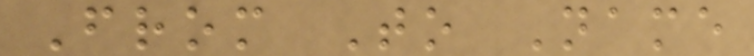From To Name
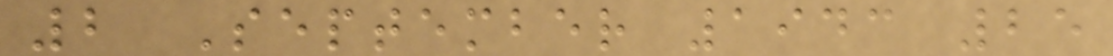2 September 1943 25
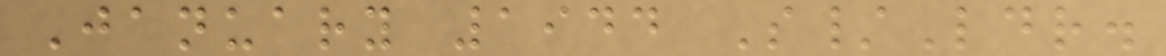January 1944 S/Ldr.
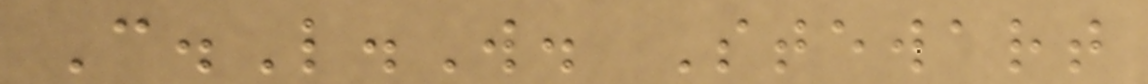C.L.W. Stewart
